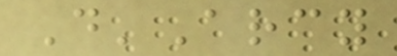D'Arcy
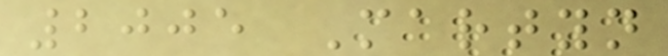2005 Martyn
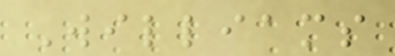Williams
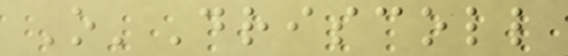O'Driscoll
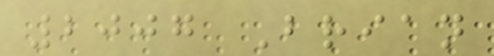2007 Brian
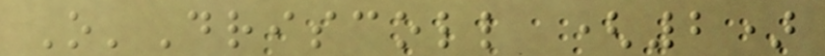O'Driscoll (2)
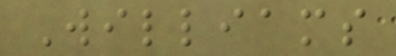Williams
